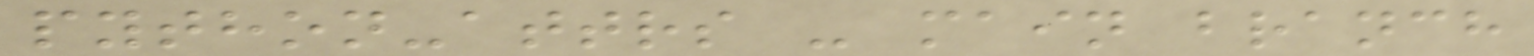python-attrs - main branch
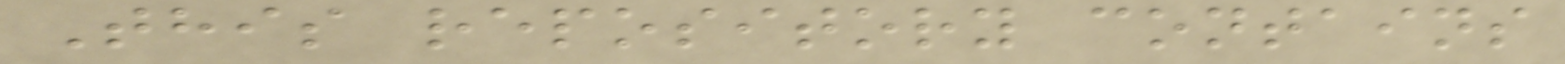This repository contains
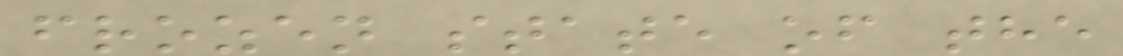frozen state of the
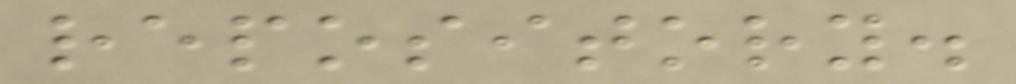repository.
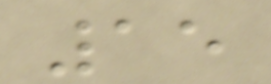15
